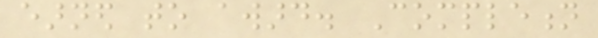earned to award. Completion
